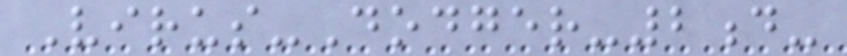Virus-Dodger-2d-
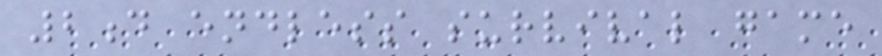2d endless survival game
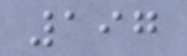197
